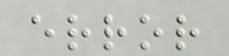error
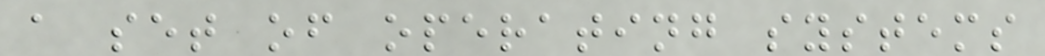a set of operating systems
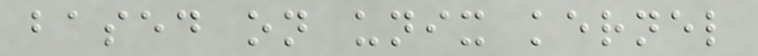based on unix kernel
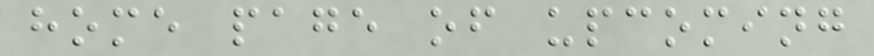home page of upcoming
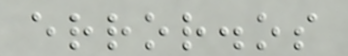error.os
